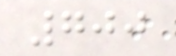700
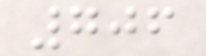706
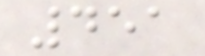451
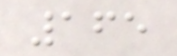165
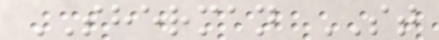SHERMAN ST
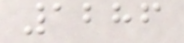1286
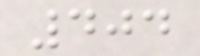404
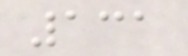131
